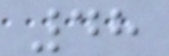48
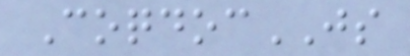CoqdocJS
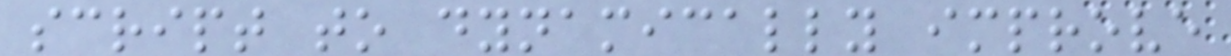script to dynamically improve
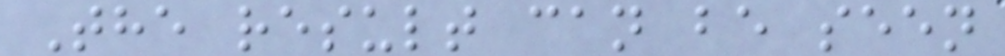The result can be seen
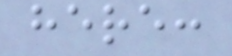here:
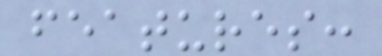features:
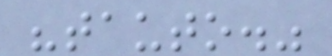"tauto."
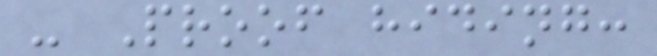- Proof hiding:
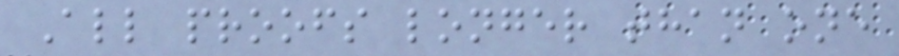All proofs longer than one
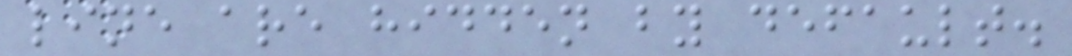line are hidden by default.
